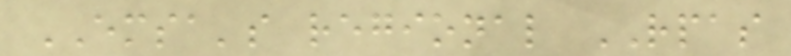EMSA's regional RPAS
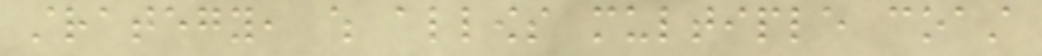strategy, which allows multiple coast
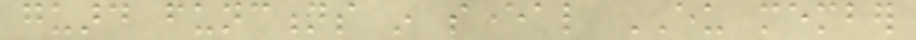guard functions in several EU member
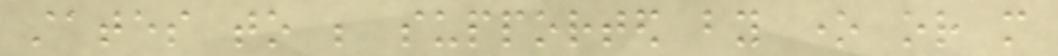states to be supported by one or more
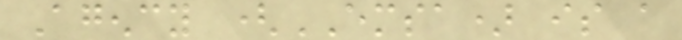Agency (EMSA) is a
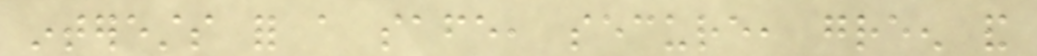interests for a safe, secure, green and
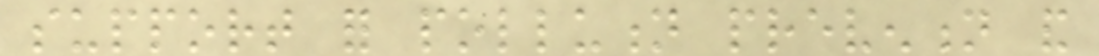support for pollution prevention and
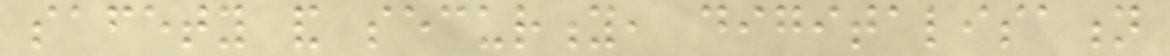safety and security, digitalisation
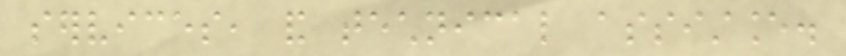services, and technical assistance.
